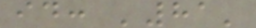id: '81'
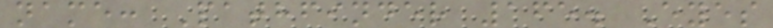name: Pathfinder 165. Eyes
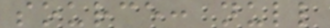source: null
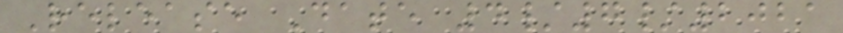Release Date 4/7/2021
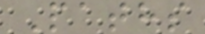Paths
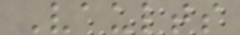Vaults
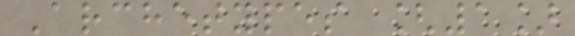Archetypes [1]
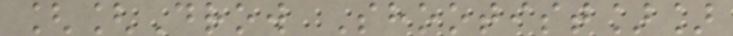[[Drow Shootist]]
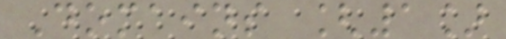Domains [1]
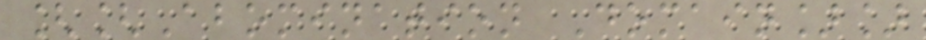[[Abomination Domain]]
